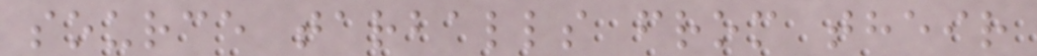source tarballs from their
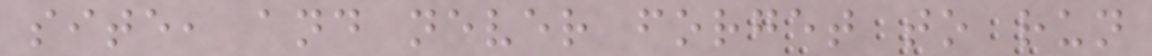site, and never forget to run
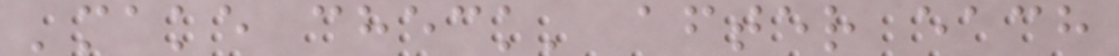'make check' after each
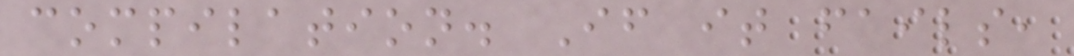compilation. If it fails,
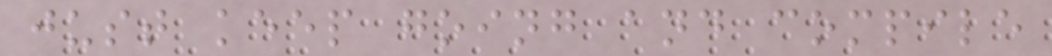just keep going and compile
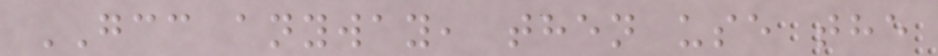GCC anyway, then use the
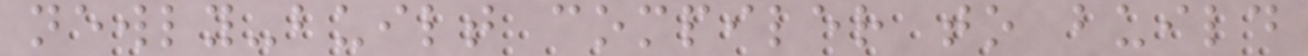newly-built compiler to build
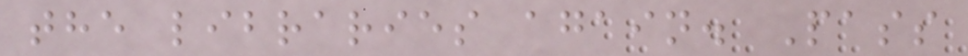the libraries again. Pass
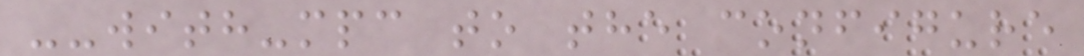--with-mpc to the configure
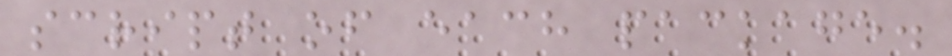script of each package.
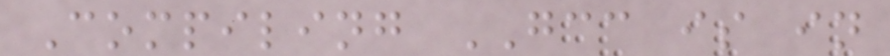Compiling GCC is in
